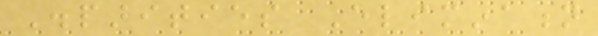Disparities Elimination
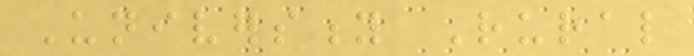University Rural
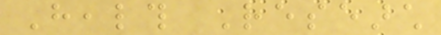Health Research
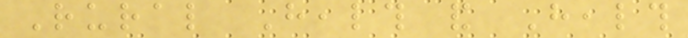Rural Health and Health
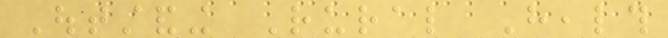Outstanding Rural Health
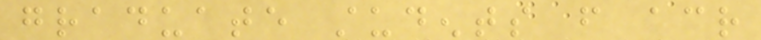graduate students from across
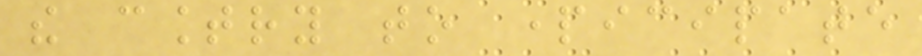the country to participate
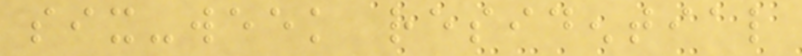six-week residential
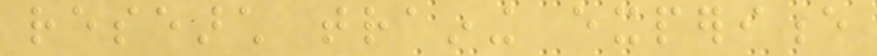research training experience
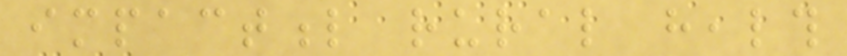impactful rural health
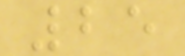25
